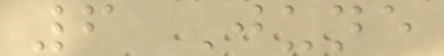6 June
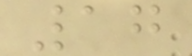17
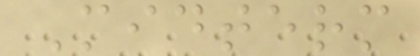Midterm
